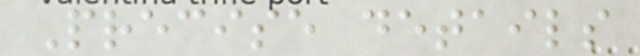Precise details
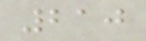210
